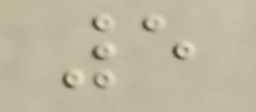5
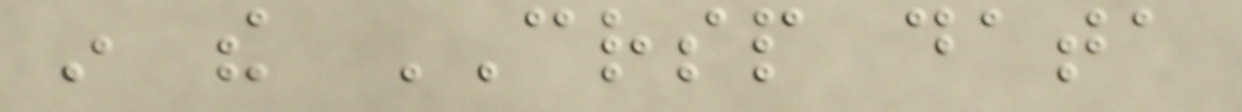in the CRSP data
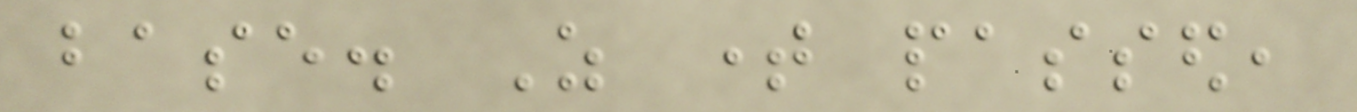base. As time passed,
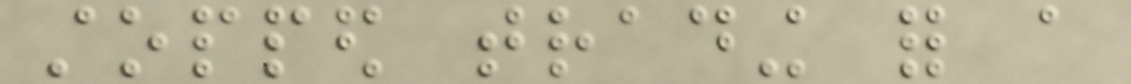stopped trading for a
